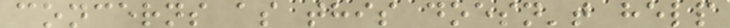concerns as this doesn't help
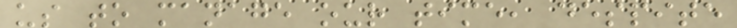us to manage our time, despite
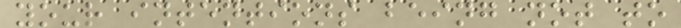your intentions being not to
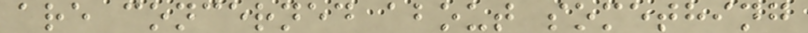are concerned about something
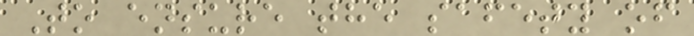To ensure the safety of
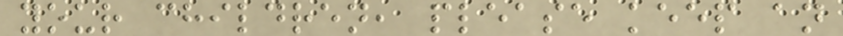your children, please keep an
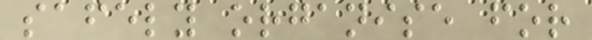safely organise for
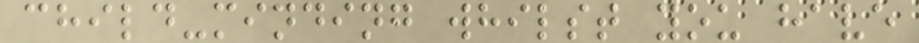child-minding whilst you have
